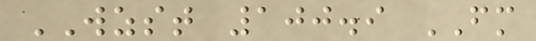WZST 100.9 FM
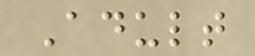Adult
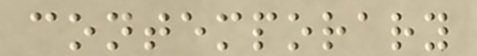contemporary
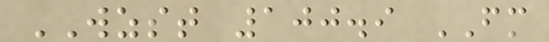WZST 100.9 FM
